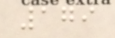179
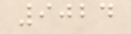9024
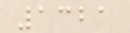1321
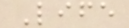Life
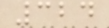324
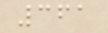361
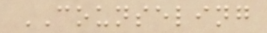COUNSELING
